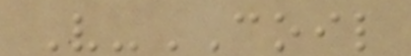V-COIL
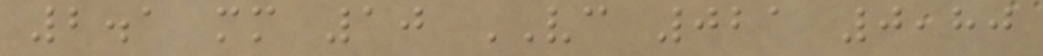2.1 mm 10 VC 021 0,80
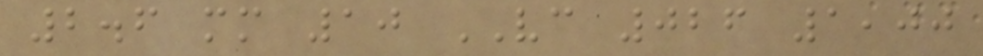2.6 mm 10 VC 026 1,00
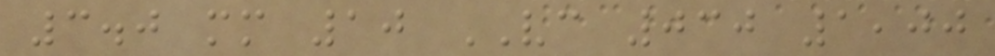3.0 mm 10 VC 030 1,00
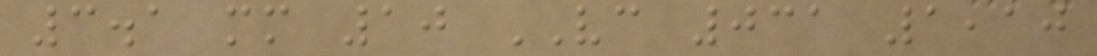3.1 mm 10 VC 031 1,10
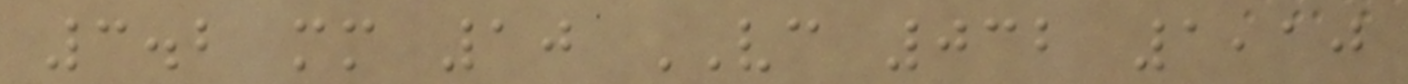3.2 mm 10 VC 032 1,10
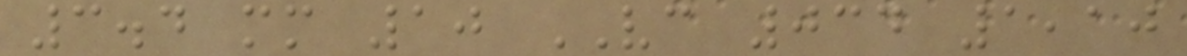3.4 mm 10 VC 034 1,10
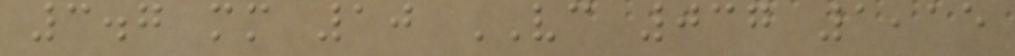3.7 mm 10 VC 037 1,15
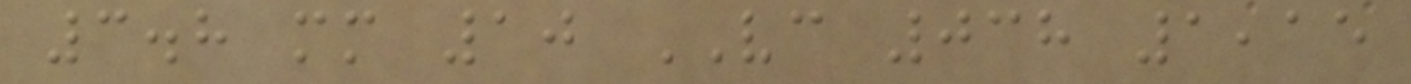3.8 mm 10 VC 038 1,15
